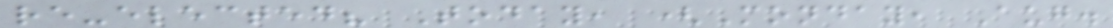re-elected? Today, (Monday, Aug.
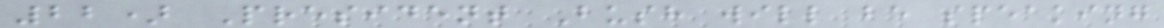22) President Bush will be speaking
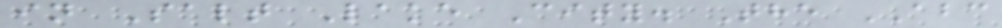in Salt Lake City. The ABC
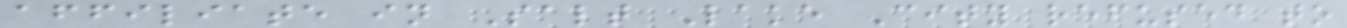affiliate in Salt Lake City refused to
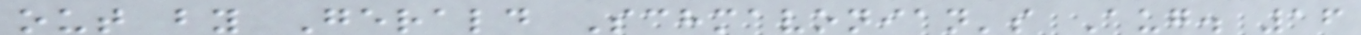out by Gerald Schmavonian's Aug. 16
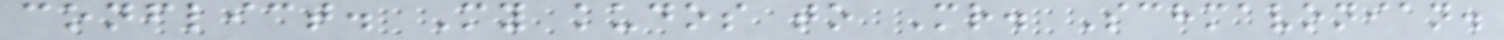conflict. My kudos to Mr. Schmavonian.
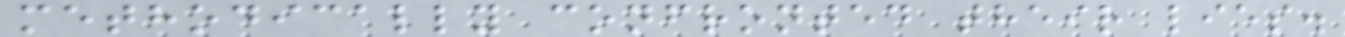methodically confronted their lies.
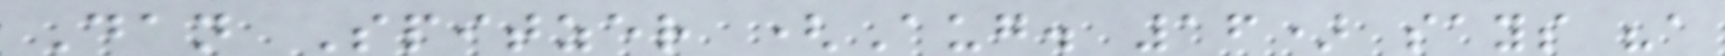Dan Spitzer (Aug. 16) says "a
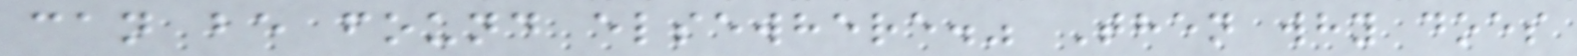can be found elsewhere." Then why does
